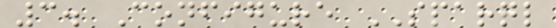3. Configure SPARQL
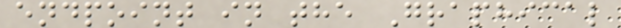endpoint in the Graphical
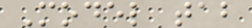Model tab
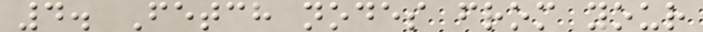4. Fetch nodes from your
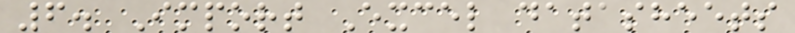6. Import Excel datasheets
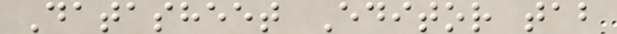Datasheet Editor tab
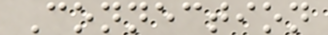Connection
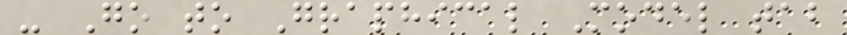- Go to Graphical Model tab
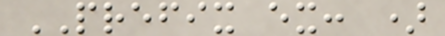PREFIX ex: )
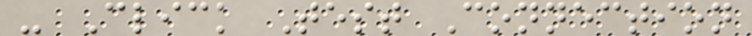- Click Test Connection
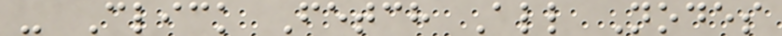- Click Fetch All Nodes
